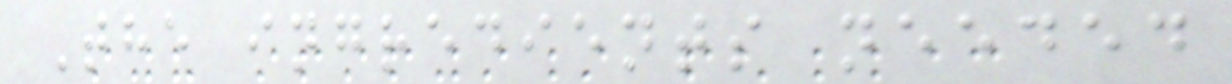The ingredients needed
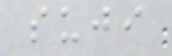suji
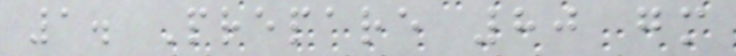1. Prepare 80 gm
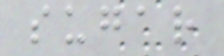sugar
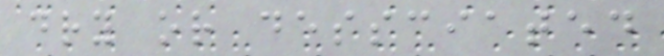dry or dessciated
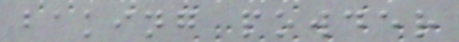baking powder
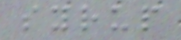syrup
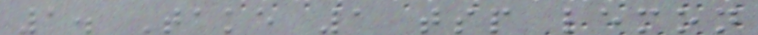1. Take 1 tsp lemon
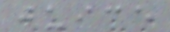juice
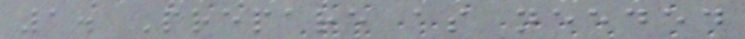1. Prepare as needed
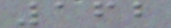162
